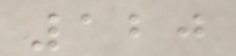120
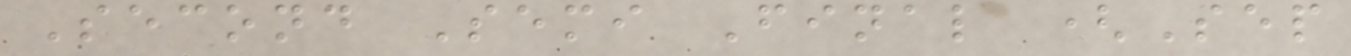Second Semi Final (Sep
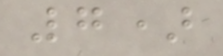7)
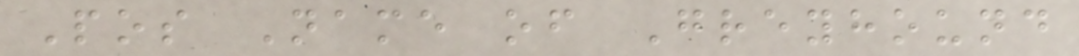Pos Name of Greyhound
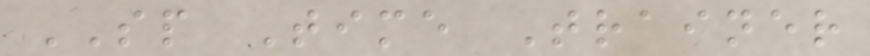SP Time Trainer
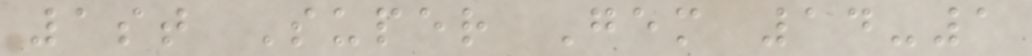1st Super Gem 14-1
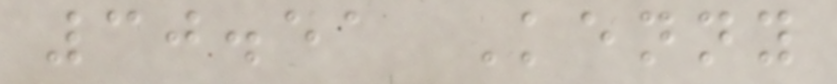30.51 Kenny
